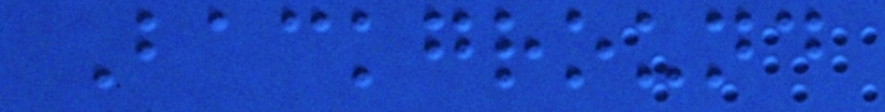Background
